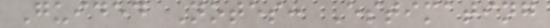Guided Notes: Estimating
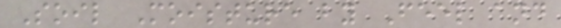Soil Moisture by Feel and
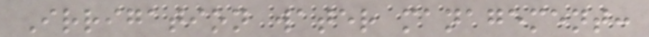Irrigation water management:
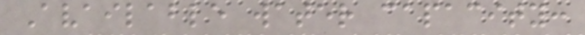Available water capacity:
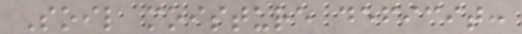Soil moisture deficit:
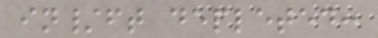in/ft depleted:
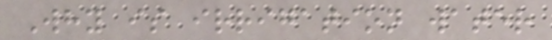Why is irrigation water
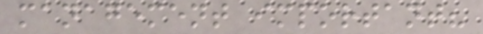management important?
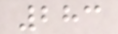283
